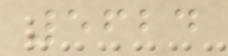5624
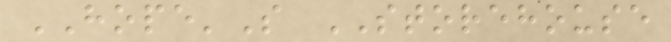HOPE'S STOREHOUSE
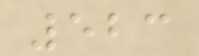523
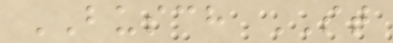BUSCH ST
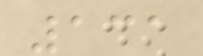131
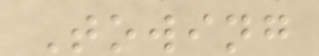Towing
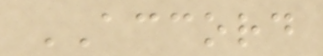ACCORD
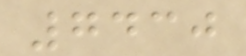7430
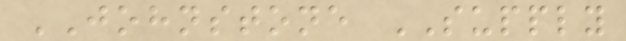JOHNSTONE SUPPLY
